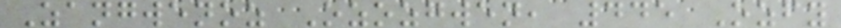Zangwenoz Ozozgwen, 445 Ozfy
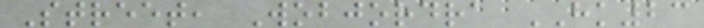Street, Wobjordra HK23
